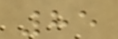85
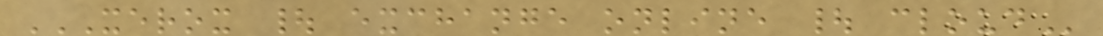XEROX | EXCHANGE ONLINE | CLOUD
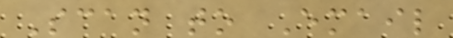Scan to Email
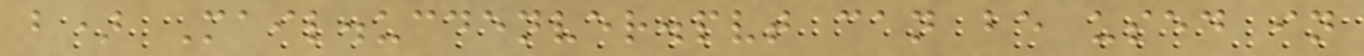b) Mail.ucdenver.pvt can be used in
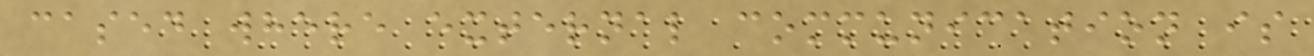cased where external communication is
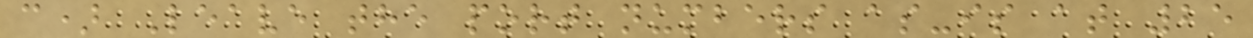c) Leave the port numbers as-is at 25
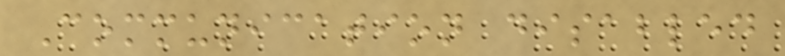Communication disabled
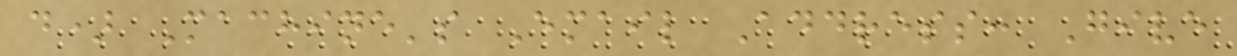d) Machine's Email Address: Give
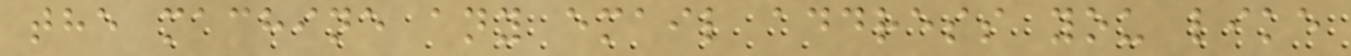the machine any email address you like
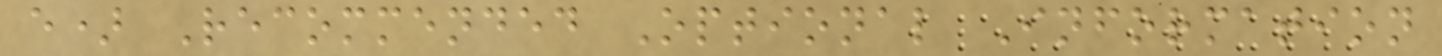e) Recommended Optional Information
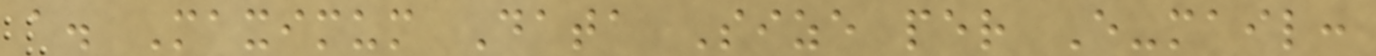a. Maximum Data Size per E-mail:
